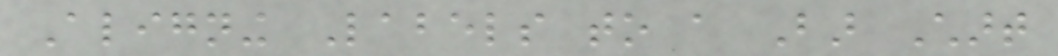Aligning Labels to a Bar Chart
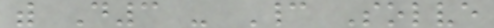with D3 - Cannot Solve
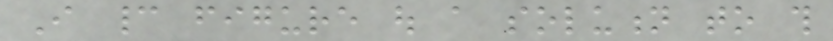I cannot figure out a solution to this
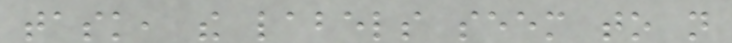task, the labels seem to not
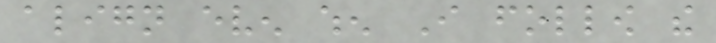align even when I follow the
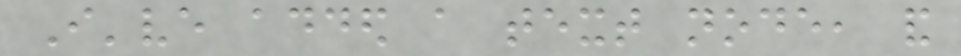I've added a text node, and
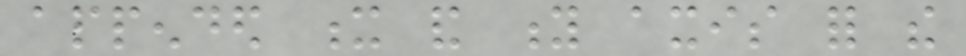appended x and y axis for the
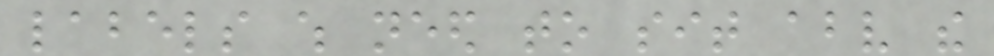labels which need to sit above the
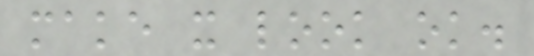make it look ok.
